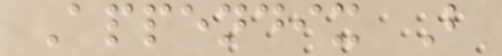Appendix B
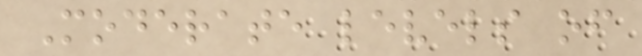Moderate levels of
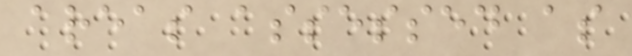areas assessed as
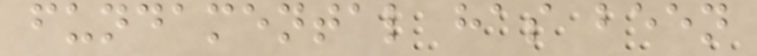fundamental has been
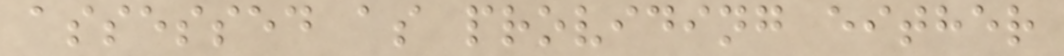assessed as providing either
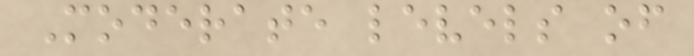Moderate levels of
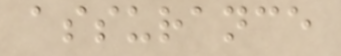assurance
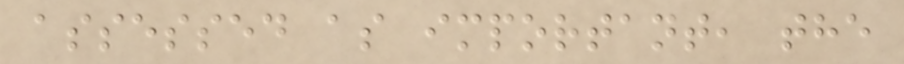assessed as important, the
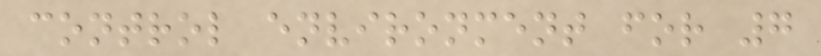control environment for 7
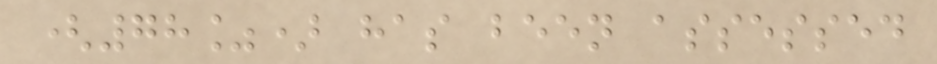(78%) has been assessed
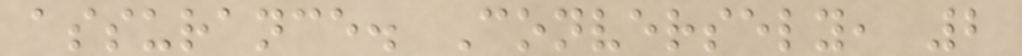assurance. Conversely, 2
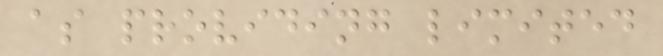as providing limited
